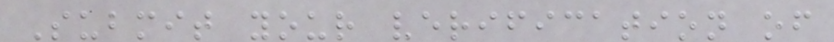Submit your verification of
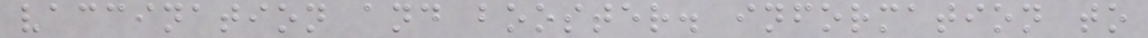vaccination and booster. information to
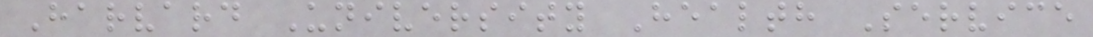Harvard University Health Service
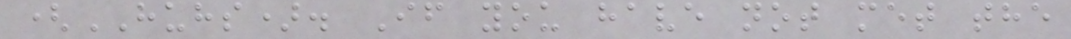(HUHS). If you have not met the
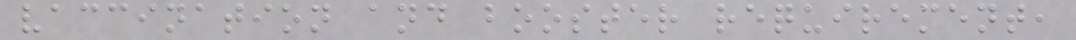vaccination and booster requirement,
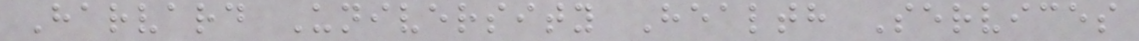Harvard University Health Services
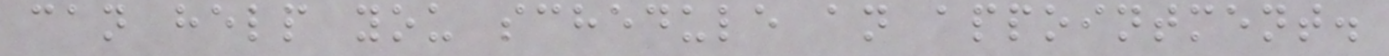can help you schedule an appointment.
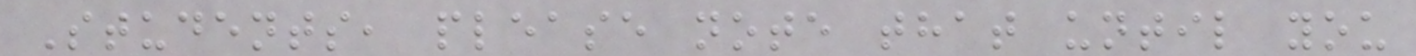Students, please note that until you
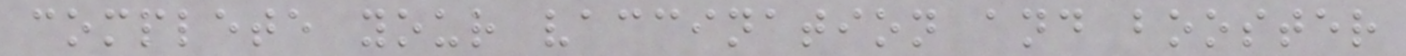complete your vaccination and booster
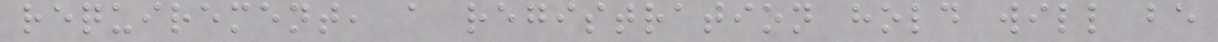requirement, a registration hold will be
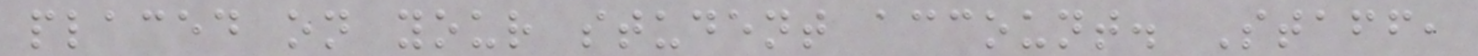placed on your student account. Staff,
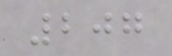207
